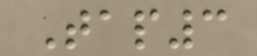Tap3
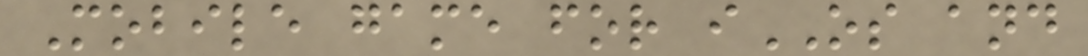Mobile game for iOS and
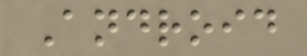Android
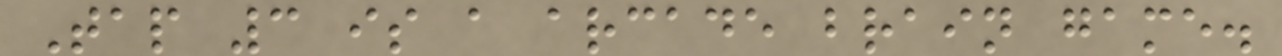Tap 3 is a arcade brain game.
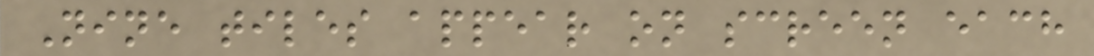Nine tiles appear on screen each
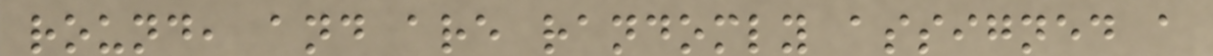round, and are randomly assigned a
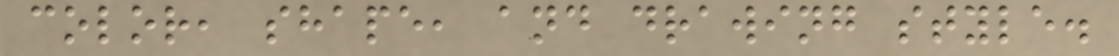color, shape, and drawing style.
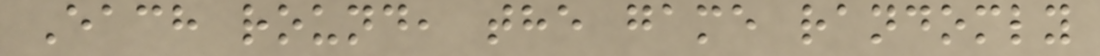Each round, the game randomly
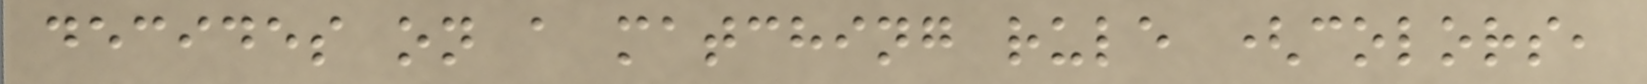decides on a matching rule (colors,
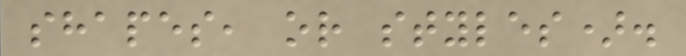shapes, or styles).
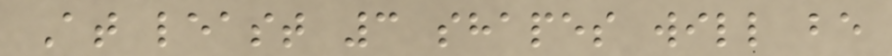At least 3 shapes will be
